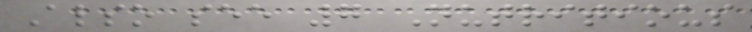Also see 7 Nutritious
